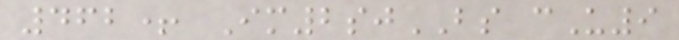462+ Im2sjBS cU9
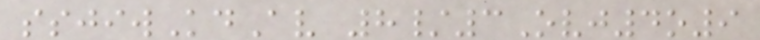ssjiwKdAv 8/3Ovj4o9
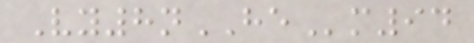Vy8nHEm94
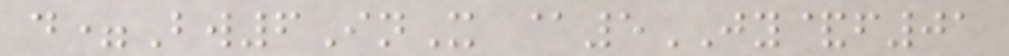d=Bw6InX @5JY&f01
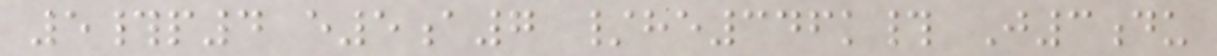5#p4 e5a7 /he346k# J3du
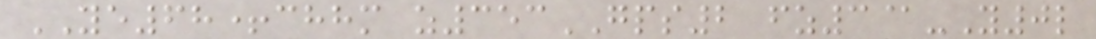YE68+chhm z353GPS2 fz3@-Y0l
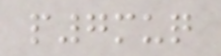p7muq
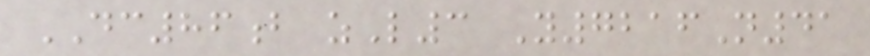DC86b zL3 Y7216N41
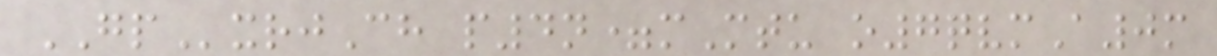GPxrjCh p4n=mMtu o7qvmA0m
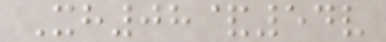Xh08&54v
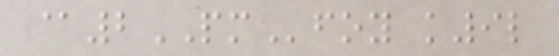@2PMfoy k9l
